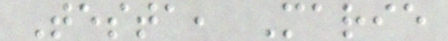Testa, Marie
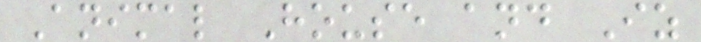Animal House and Iz
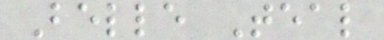Belle Teal
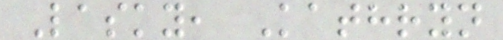Lasky, Kathryn
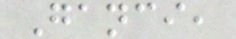Ganci,
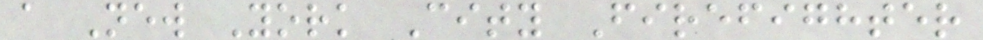a New York City Firefighter
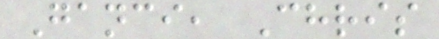Ganci, Chris
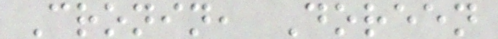Cronin, Doreen
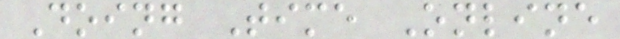Doing Time Online
